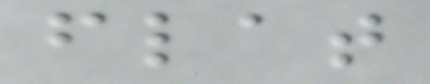flat
